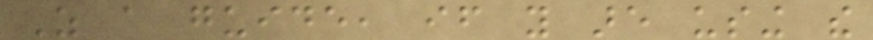As a guide, if you are using the
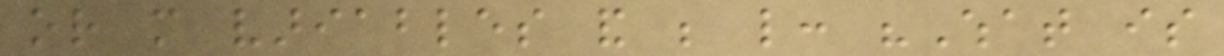or more variables and be like: "What is
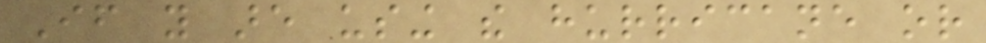If you are using the hurricane or
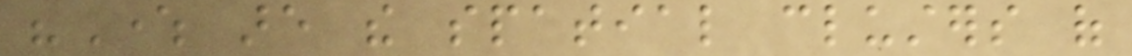"Where are the spatial clusters of
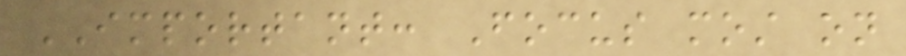IMPORTANT: Focus most on
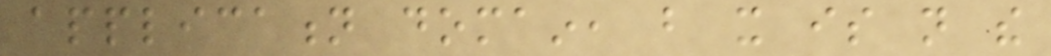application domain, but it is not the
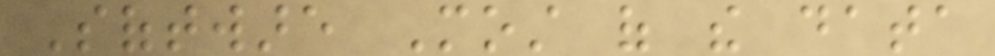Software Most of the data
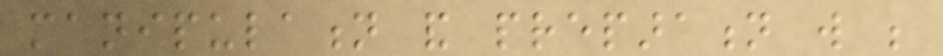manipulation and preparation will be
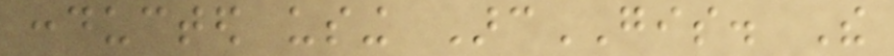conducted using ArcGIS. The
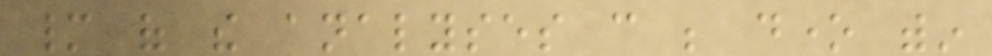many of the analyses can be done within
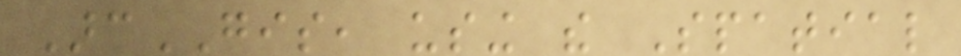ArcGIS, using the Spatial
